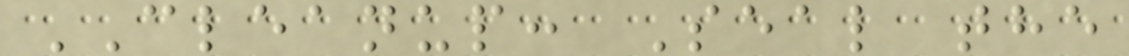CLEANUP: Seal the
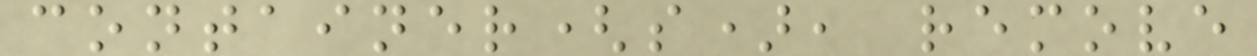container(s), remove
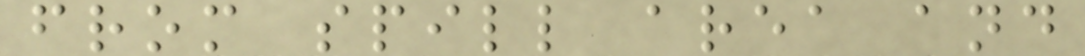from spill area and
